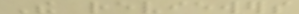The reviewers
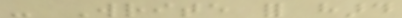- Write for hard
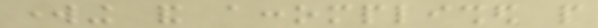working and accomplished people
